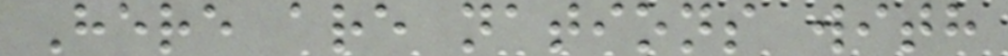Here are nations with
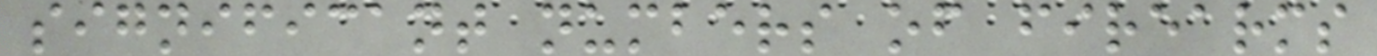significant numbers of firearms
